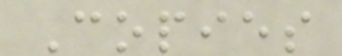Copies
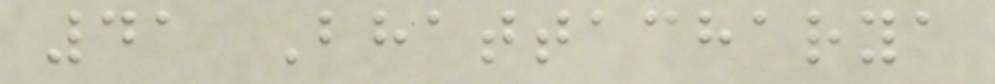41 Bhattacharya
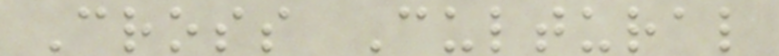Cross Cultural
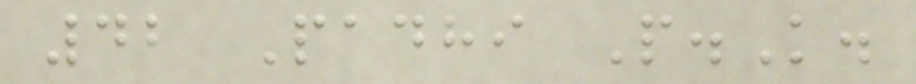42 Padhi P.K.
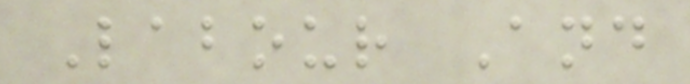Labour And
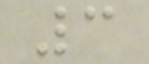3
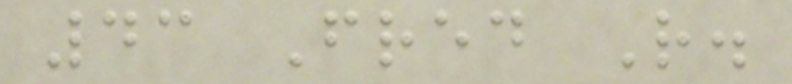43 Fred R.
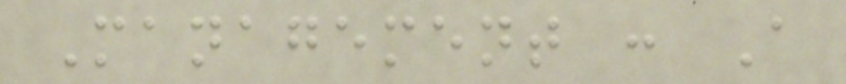Management : A
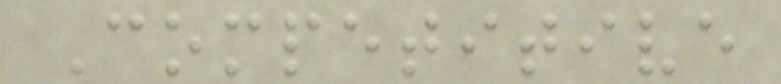Competitive
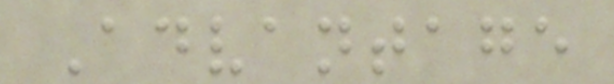Advantage
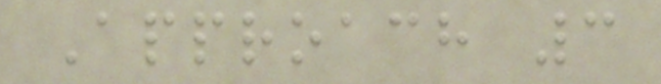Approach 3
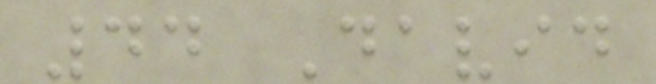44 David
